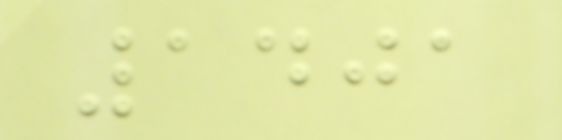1401
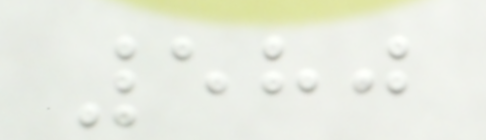580
